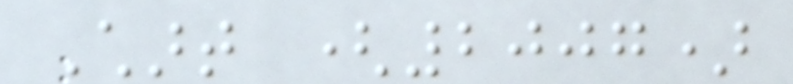Chart (2007)
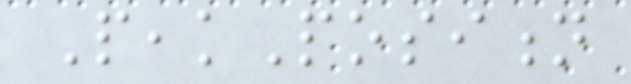PeakPosition
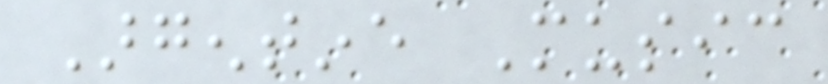Argentine Music
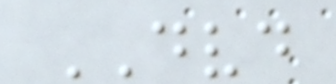DVD
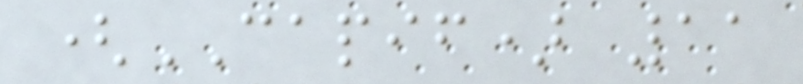(CAPIF) 11
